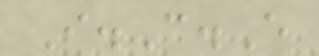I.C.E
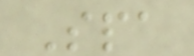Spa
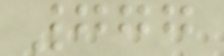777
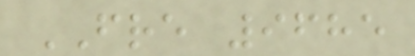FRE 9685
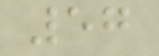57
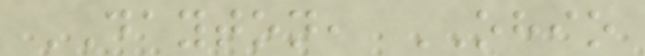DAYTON, OHIO
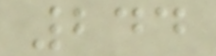244
